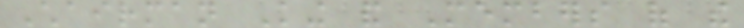Chairman King and Members of the
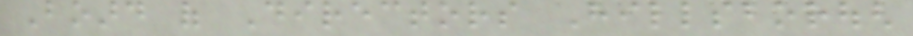Board of Directors Hillsborough
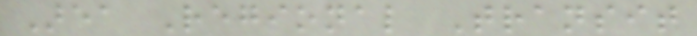Area Regional Transit
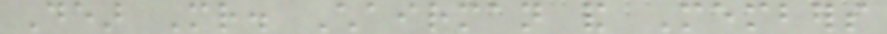Dear Mr. Chairman and Members
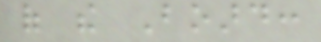of the Board:
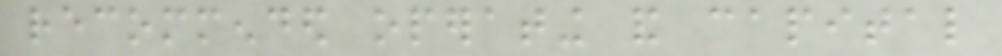recommended operating and capital
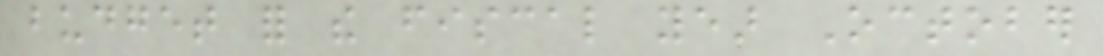budget for the fiscal year October
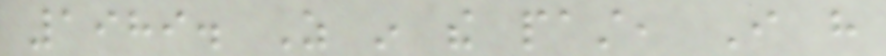1989. As in the past, I have
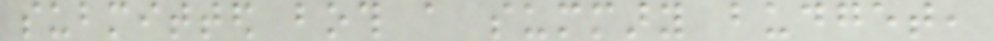submitted both a summary budget,
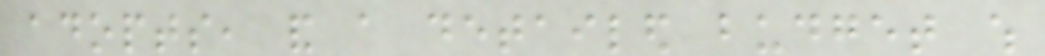adopts, and a detailed budget which
